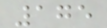175
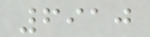6910
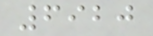6920
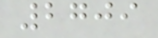2709
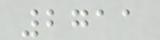2711
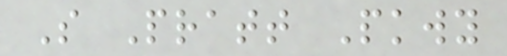S Pratt Pkwy
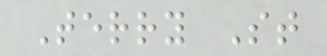Terry St
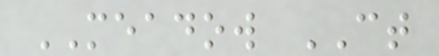MEADOW CT
